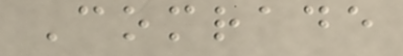Comrade
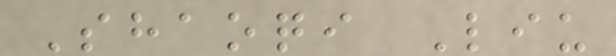Shaoqi Liu
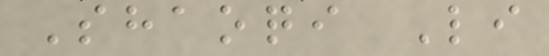Shaoqi Li
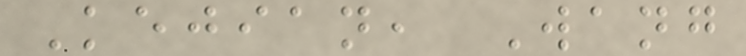Kejian, Wang
